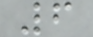6
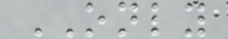ONLY
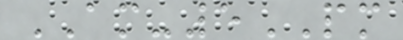AM-5PM
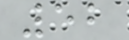52
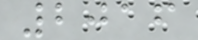2016
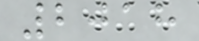2018
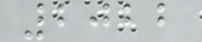2022
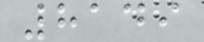8149
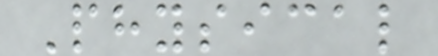Physical
